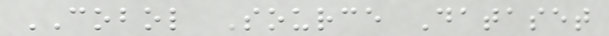COBOL Source Dataset
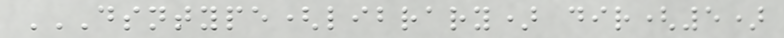DSNTYPE(LIBRARY) DIR(5)
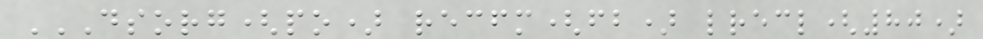DSORG(PO) RECFM(FB) LRECL(80)
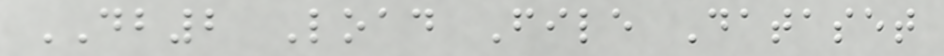DB2 Load File Dataset
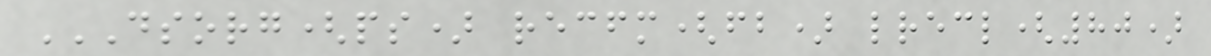DSORG(PS) RECFM(FB) LRECL(80)
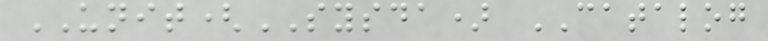UNIT(SYSDA) CATALOG
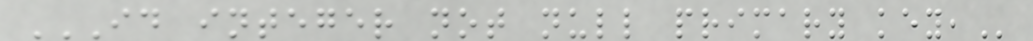ID INTEGER NOT NULL PRIMARY KEY,
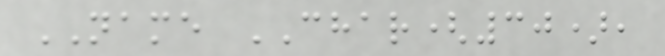NAME CHAR(30),
